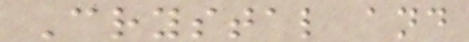Crystal and
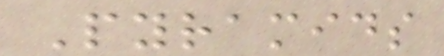Pyramids
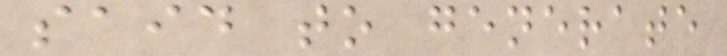said to generate
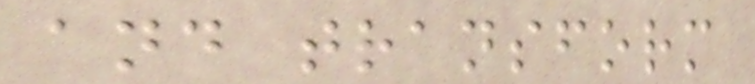and transform
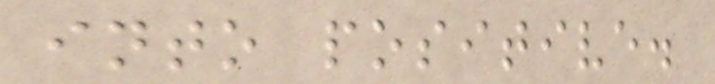into positive.
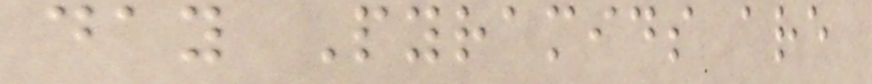day Pyramids are
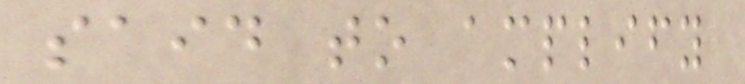said to amplify
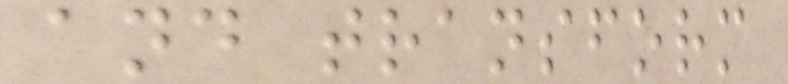and transform
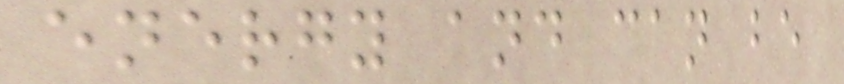energy and can be
